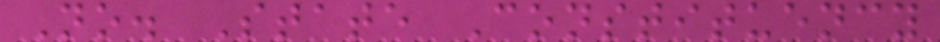No. State Constituency
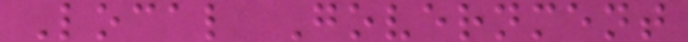Local Government
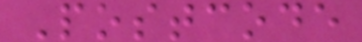Postcode
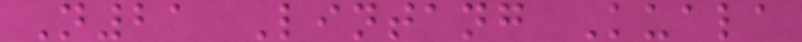N21 Lintang Kuala
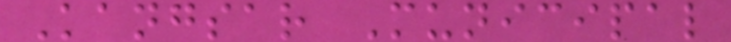Kangsar Municipal
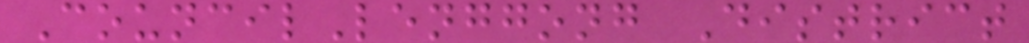CouncilLenggong District
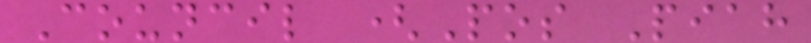Council (Pos Piah
